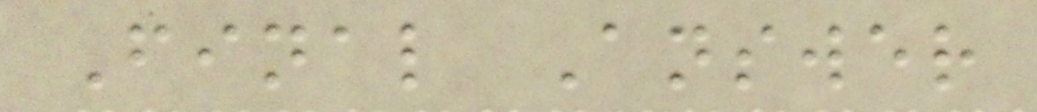Final Answer
